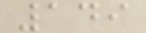149
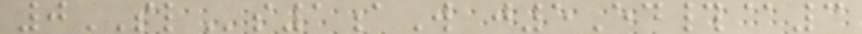0SLs1aW j5Ed#@3
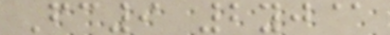Fc9 2yj@
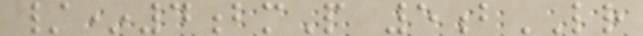/*4bmP 5bLR
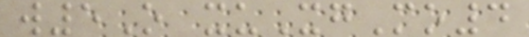w5O xuXgMo4
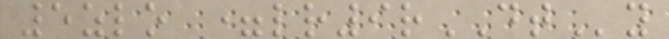5zlo =lr9rDTy
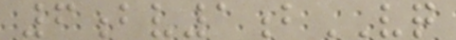6bv1bVQ
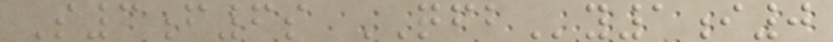S3f6s QFBy1i0
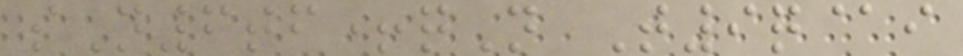sN6tf+qN T9q@i
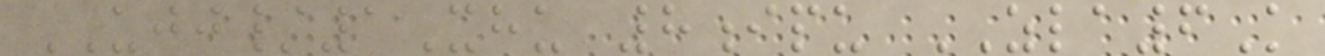UJJ/1Xhu 8ipu ZLA6K
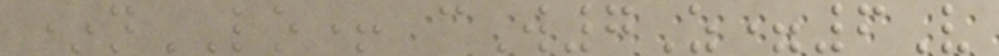*nLO+ cW7Z=6V
